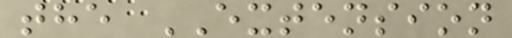the EXTENSION
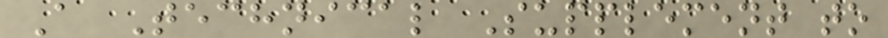A Technical Supplement to
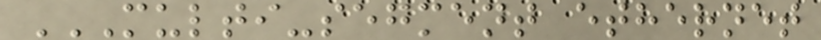MULTI-SEGMENT ETHERNET
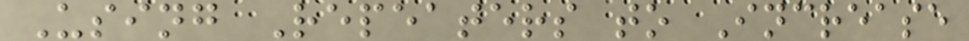Using Repeaters to Increase
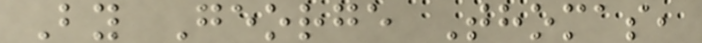By George Thomas,
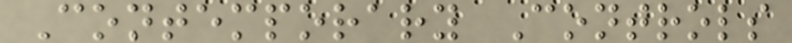Contemporary Controls
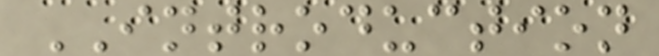INTRODUCTION
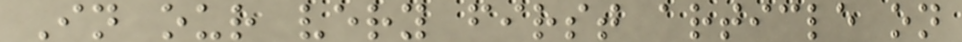In our very first article on
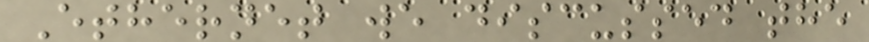Ethernet we discussed the
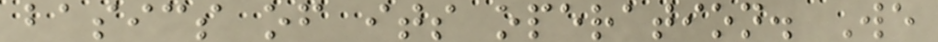basics of its operation. We
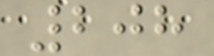208
